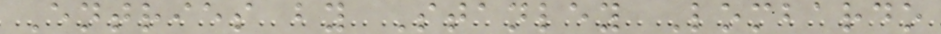Entries by Stanley Lombardo
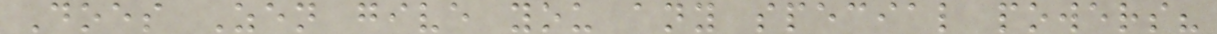Does Zen give you any special powers?
